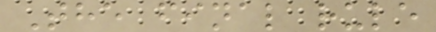The final rule
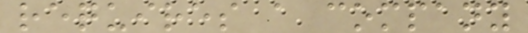requires a company
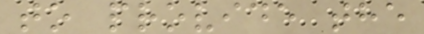to provide the
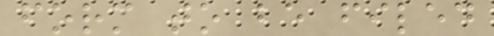form to be filed
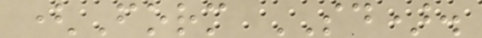(Form SD).
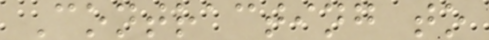Contracting to
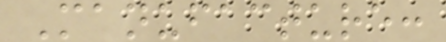Manufacture:
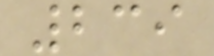239
